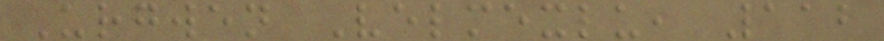Urgwen Velmexlu, 112
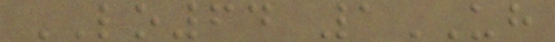LO64 1UH
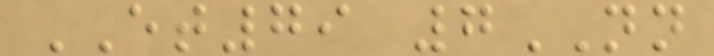ET79 7NN
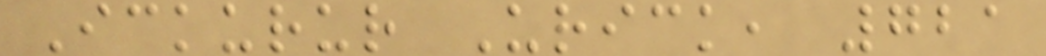Ickurur Urick, 721
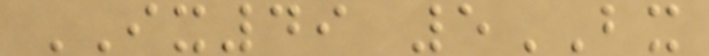IX49 5BX
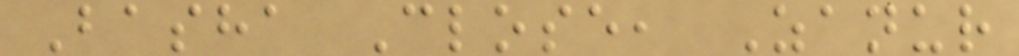Basha Close, Zanur
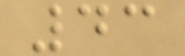43
